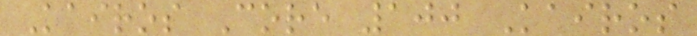Kairos Core 100 Kairos
